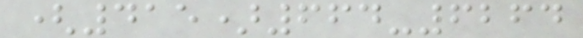(415)664-6264
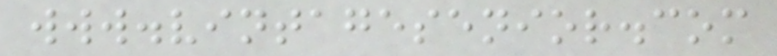www.vintagesenior.com
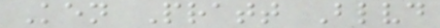Ken Pratt Blvd
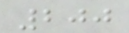200
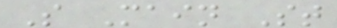S Main St
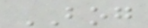BOG
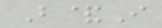B&I
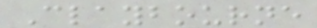Claybourne
